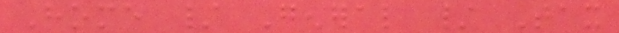Home / General / Tax
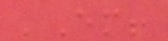'Em!
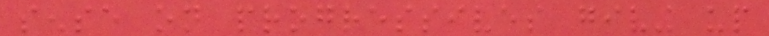sense on progressives giving up
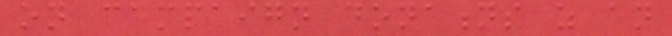on campaign donations as an
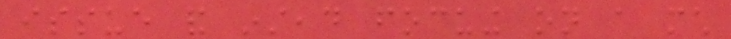issue and instead focuing on a much
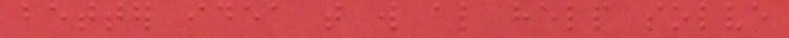better idea that will also help solve
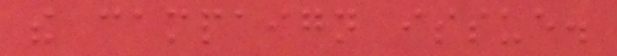the campaign issue.
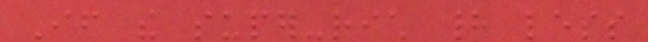If the super-rich had less
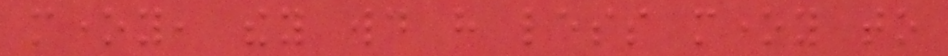money, they would have less money to
